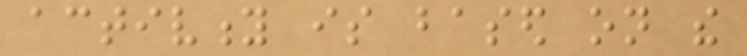activity is based on the
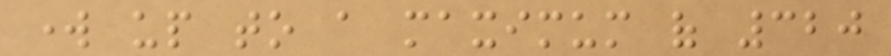work up to a maximum of 320
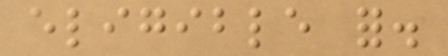eligible for.
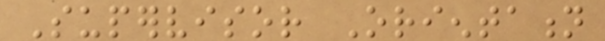Supervisor Orientation
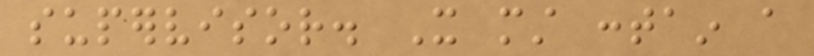supervisor. It must contain a
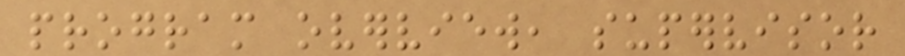program overview, supervisor
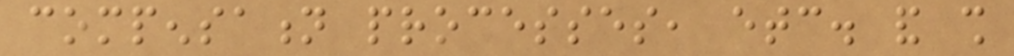compensation processes, etc. and shall
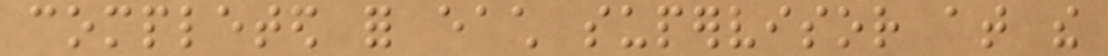completed for each supervisor at the
